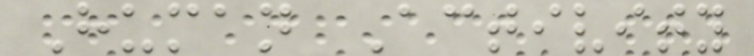Human Activity
